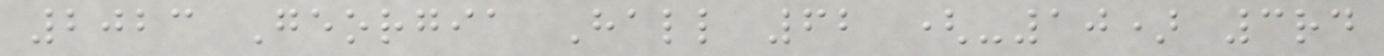2023 Georgia Hall 62 (-10) 3rd
